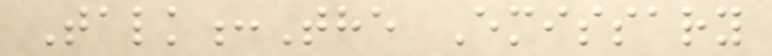Talk:The Emissary
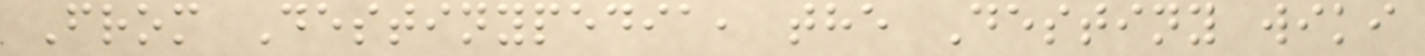From Destinypedia, the Destiny wiki
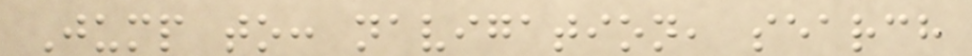Jump to: navigation, search
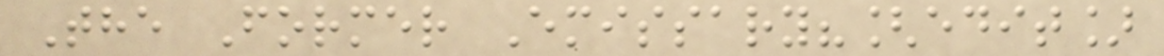The Former Emissary?[edit]
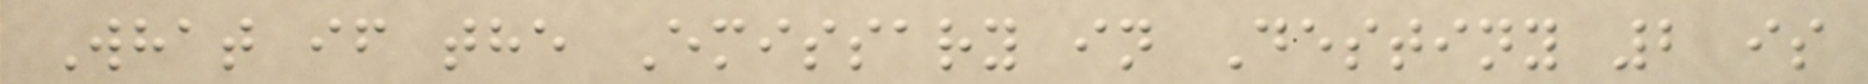What if the Emissary in Destiny 2 is
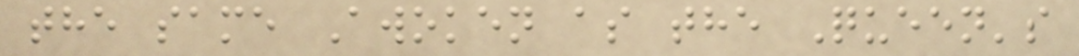the same Awoken as the Queen's
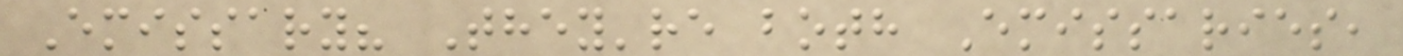Emissary? They're both Emissaries,
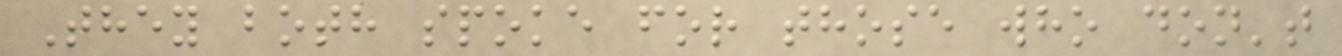They both spoke for those who don't
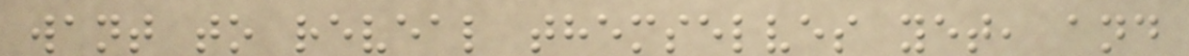want to reveal themselves yet, and
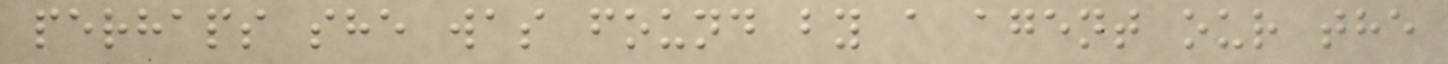perhaps she was found by a agent our the
